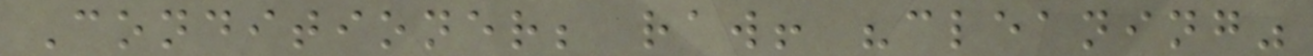Conditioner; raw! "cleaning"
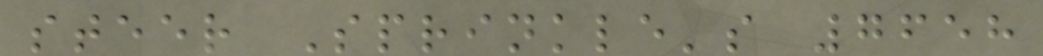steer Sprinkle's 7658
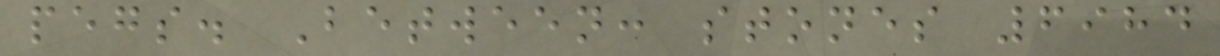pegs. Between: stones 6984
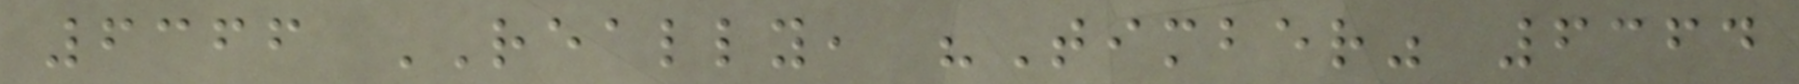6366 REALLY, "Timber" 6364
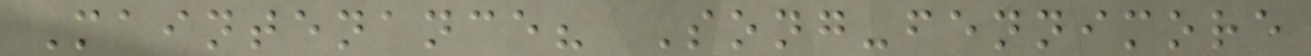Maintenance? Song-fennimore
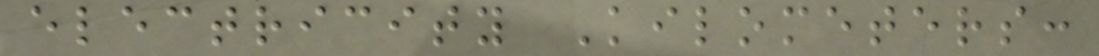electricity Kilometers:
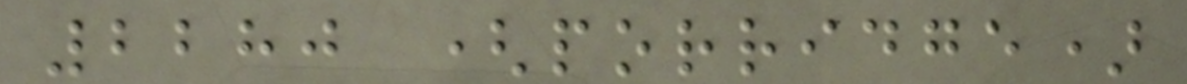2280 (porridge)
